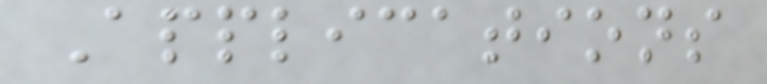Applications
